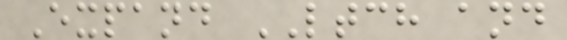Expand LTCH and
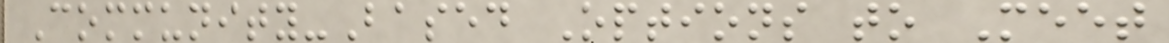Community-Based Options to Meet
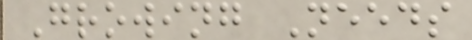Growing Needs
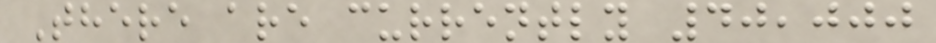There are currently 40,000
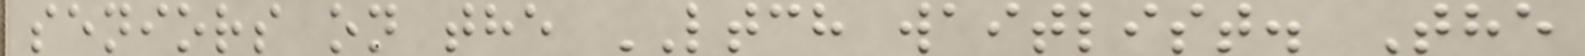seniors on the LTCH waitlist. The
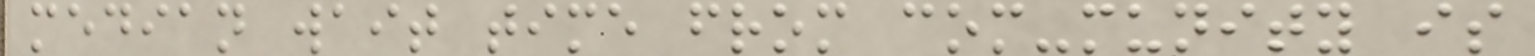median wait time from com-munity is
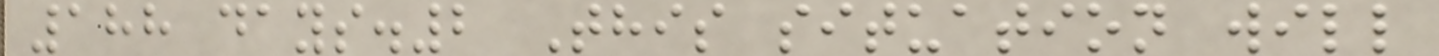188 days.2 This situation will
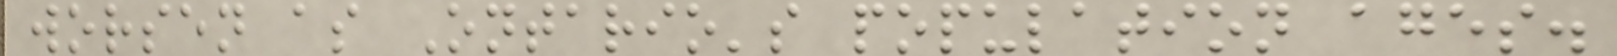worsen as Ontario's population ages.
